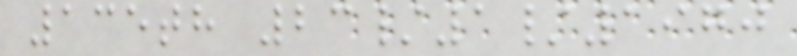135th 23/1/1970
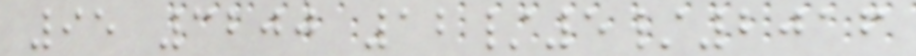95 3200 12/5/2016
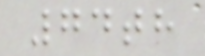74th
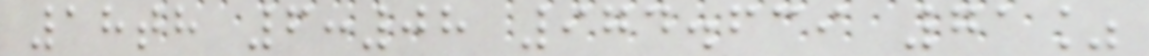18th 6:08 974.639 71%
